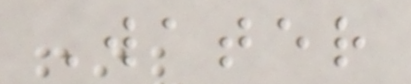Water
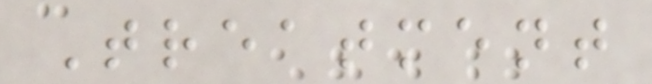Treatment
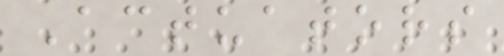Actuators
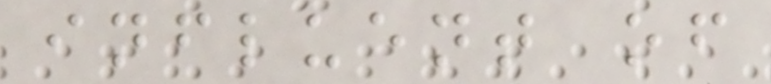influent of
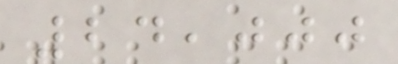24,000
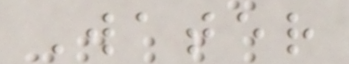Water
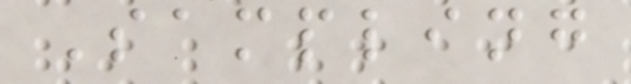Sampling
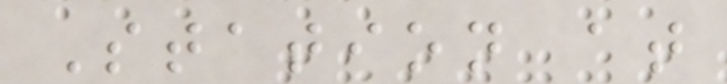Station at
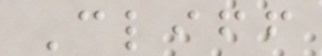Cliff
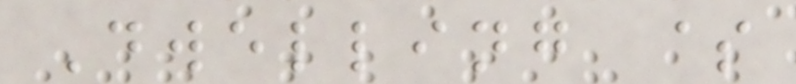Dwelling $
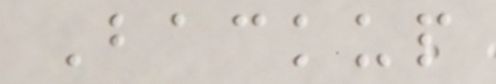Backup
